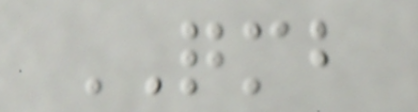QMB
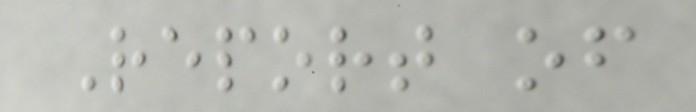Report of
